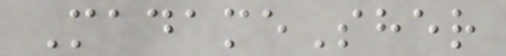MadameSher
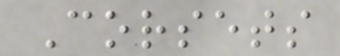Corsets
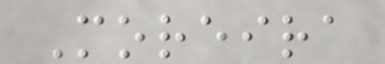Moreira
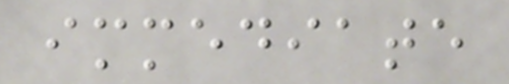immediate
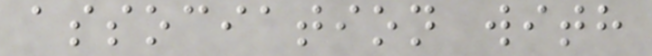association with
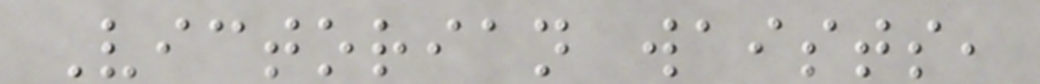Victorian waists,
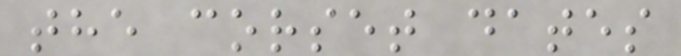the corset dates
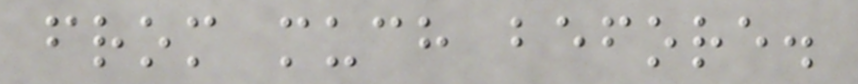from much before.
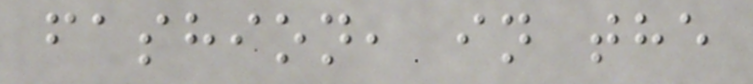fashion, in the
